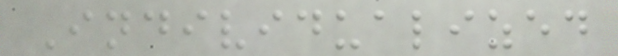Individualized
